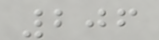206
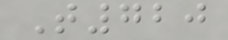T720
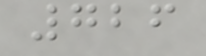726
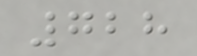728
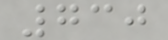730
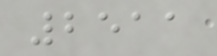2511
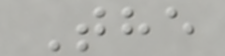The
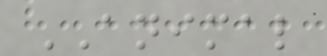ANIMAL
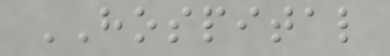HOSPITAL
